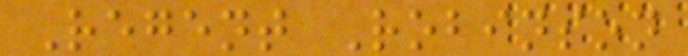Regent Robinson
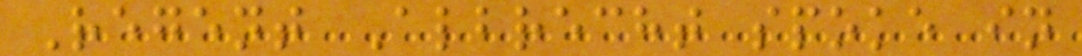Regent Albrecht spoke in
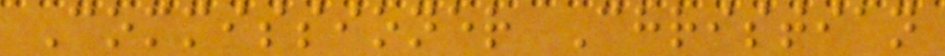Commissioner Christian
